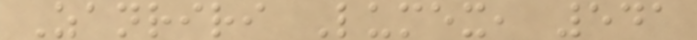Zanriri Lumex, 541
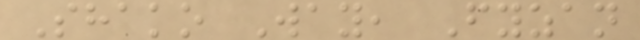Shako Way, Fyzan
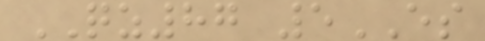QZ87 5ES
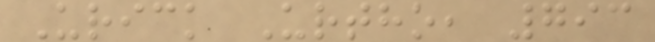Urick Urtho, 793
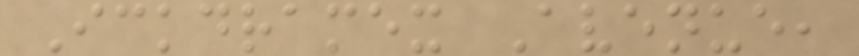Ickdramex Avenue,
